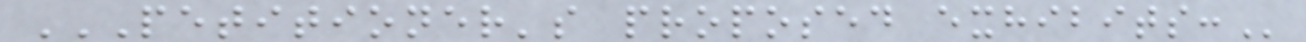PETITIONER'S PROPOSED EXHIBITS:
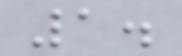1.
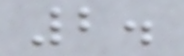2.
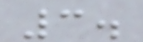3.
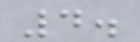4.
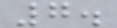7.
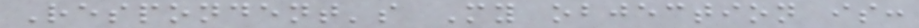Respondent's My objection is:
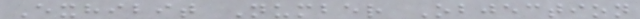Exhibit Number Objection
